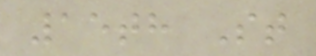15th St
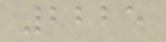2225
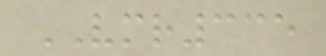VMR335
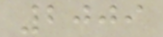2009
